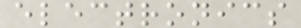electronics
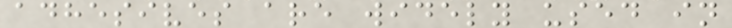adhesives are widely used in
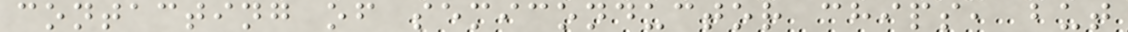contacting of semiconductor chips, but
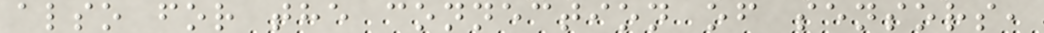also for the connection of sensors,
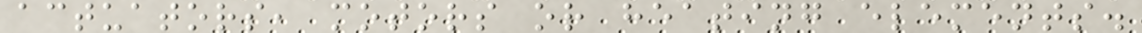actuators, motors or heating elements.
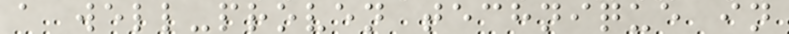a well-proven technique in
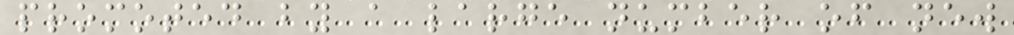promoted by a large number of new
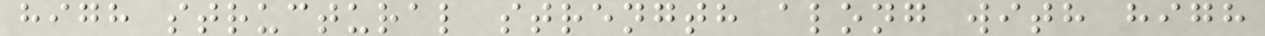high structural strength along with high
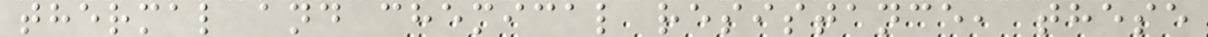thermal and chemical resistance, these
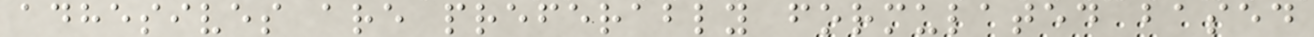adhesives are preferably formulated based
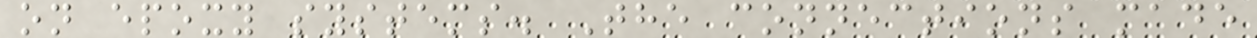on epoxy systems. The connections made
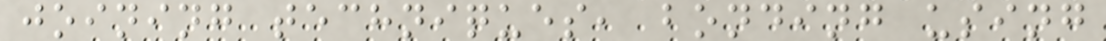joining techniques, bonding using
